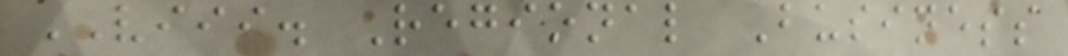VIII. Regional Business
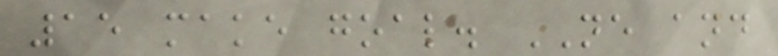15 make goal. NE and
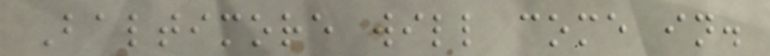Baltimore will come in.
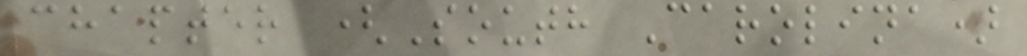chapter (South Carolina)
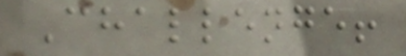Challenge!
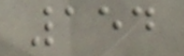154
